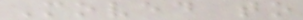Moved to
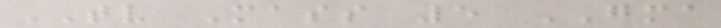TV Mass 5 GMA
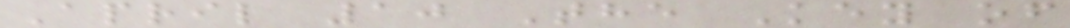April 10 The Key of
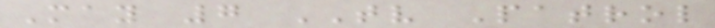May 7 TV Patrol
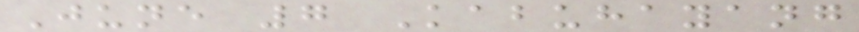June 7 Kabuhayang
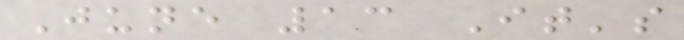June 13 It's
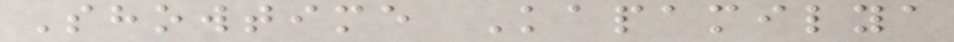Showtime Kapamilya
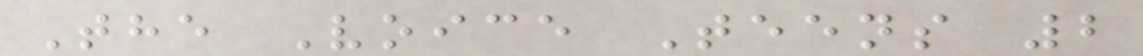The Voice Teens 2
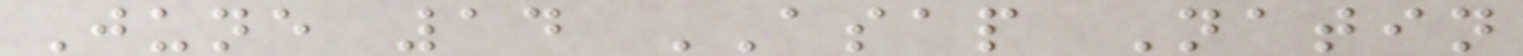June 14 ASAP Natin
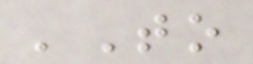'To
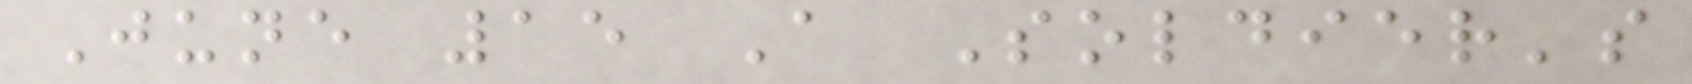June 15 A Soldier's
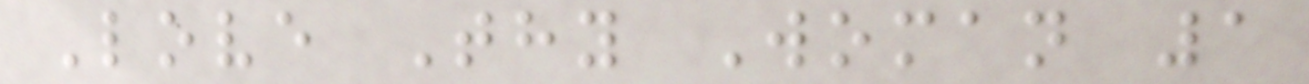Love Thy Woman 1
